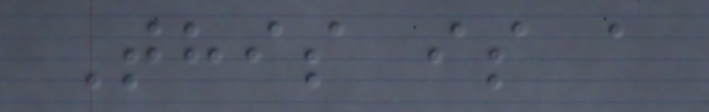This is a
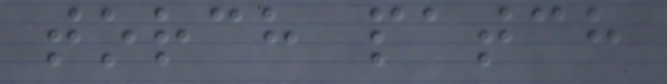torch patch
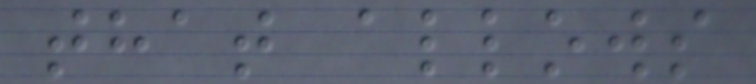that allows
